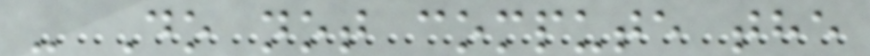- Do not compute the
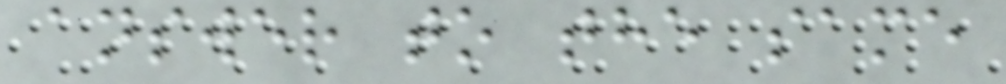answer to the same
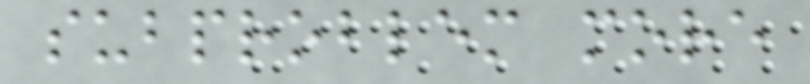subproblem more
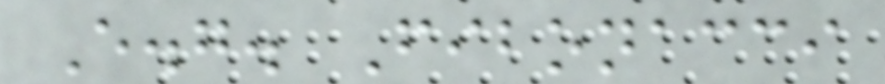E.g. Fibonacci
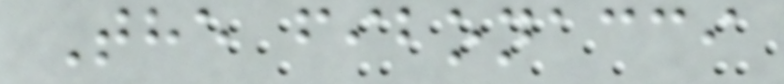The fibonacci
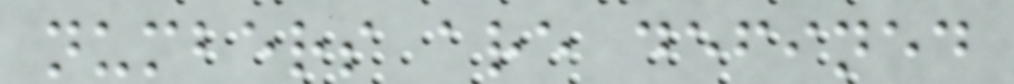numbers are defined
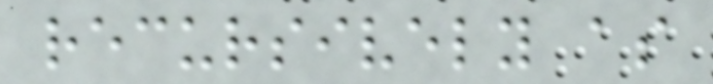recursively as
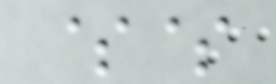$$
